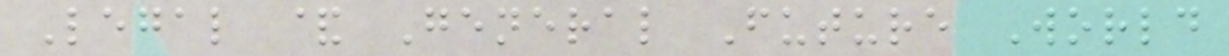Legal & General Future World
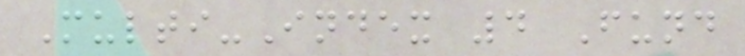Multi-Index 4 Fund
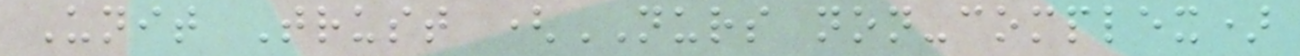Unit Trust (NURS non-complex)
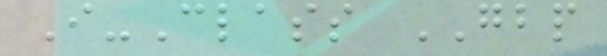I-Class GBP
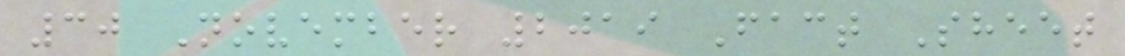30 November 2019 Fact Sheet
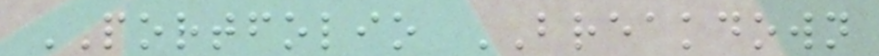PORTFOLIO BREAKDOWN
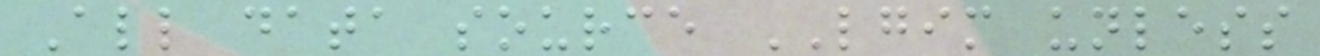All data source LGIM unless
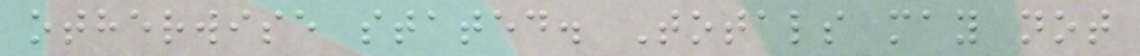otherwise stated. Totals may not
